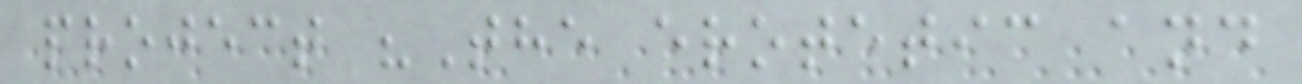project "The erotetic and
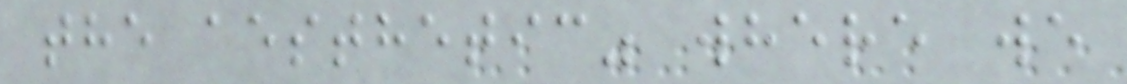the aesthetic" where we
